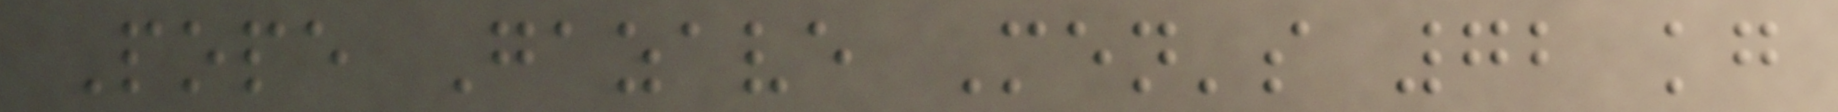Pope Gazave Men's 72 kg
